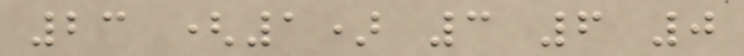23 (1) 3 6 0
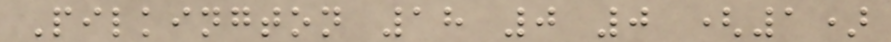Pilkington 18 0 0 (1)
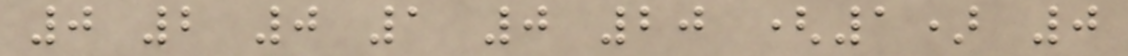0 2 0 1 0 20 (1) 0
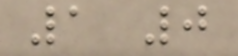1 0
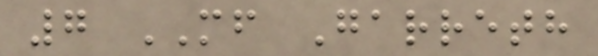7 MF Garreth
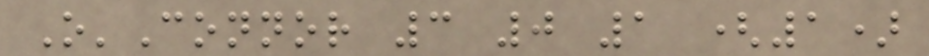O'Connor 3 0 1 (1)
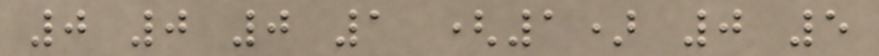0 0 0 1 (1) 0 5
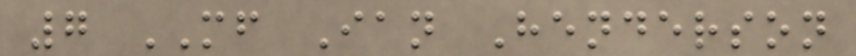7 MF Ian Henderson
